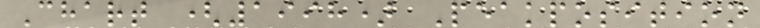Chart (1998) Peakposition
